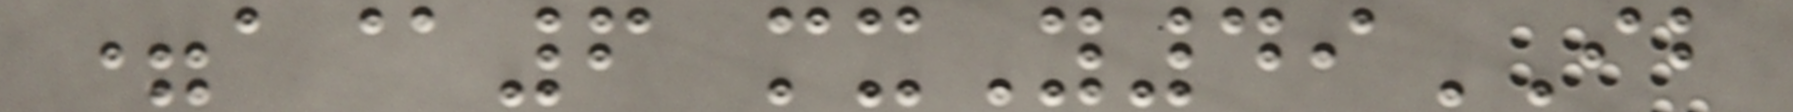=a@6 mxY49IB
